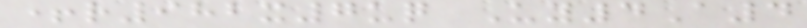+r982x7uq Uy4A4
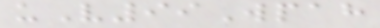uV99Wpah
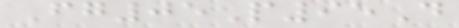Fg05P95D
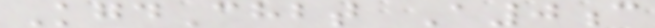KgdChbt A0c
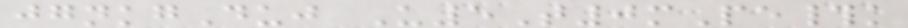jgnkgDuj U5T0mPe#k
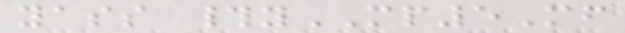yass #yMP5Mf
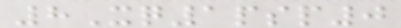8Xq1psp0
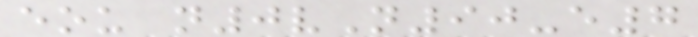eou n0vN90-e7
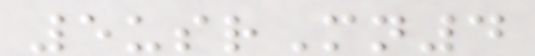5usrMn4
